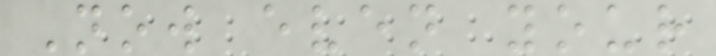Now even your
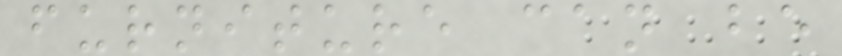furniture can be
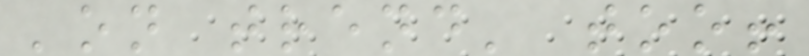'on trend' too!
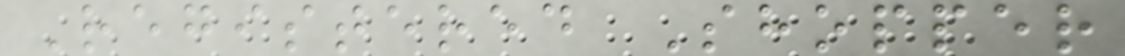Registered Shopper
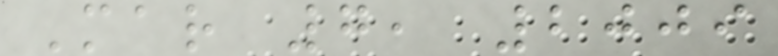Mar 7, 2009
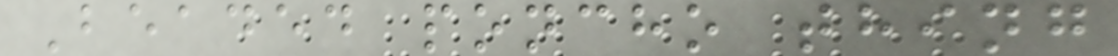Beaded poncho thing
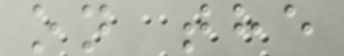on the
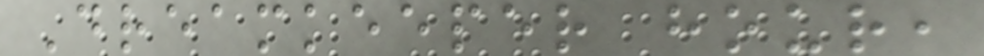Dreamkeeper hour,
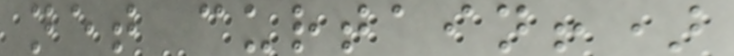net curtain!)
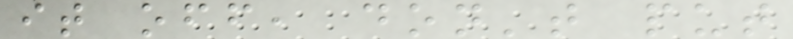it off, don't put
